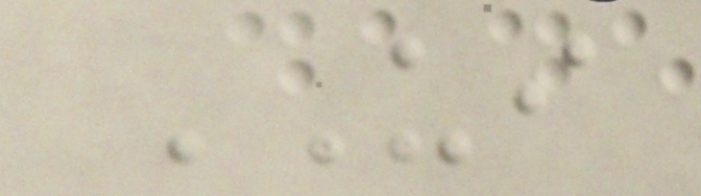UI
